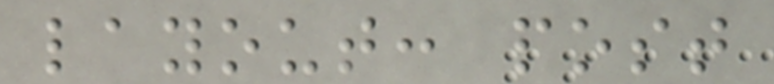layout: post
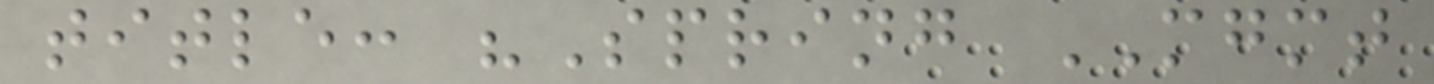title: "Spring MGMT
